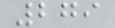279
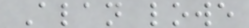Alan lowe
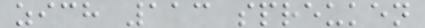zich 113 spreuken
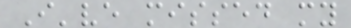I've missed my
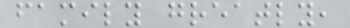family greatly,
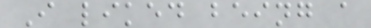I liked being a
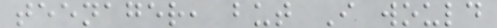teenager, but I would
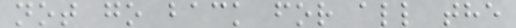not go back for all the
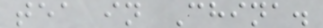tea in China.
